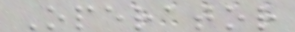Operator
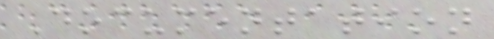Documentation
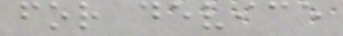for device
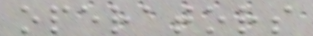operators
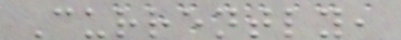Currently,
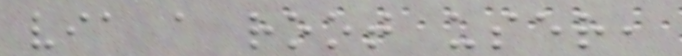via a root user,
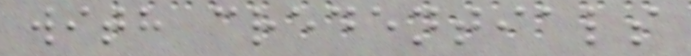with credentials
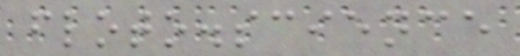floto.science
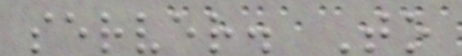server. To
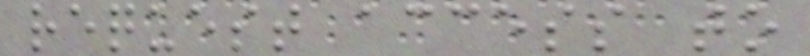request access to
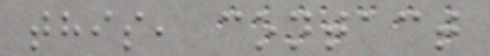this, contact
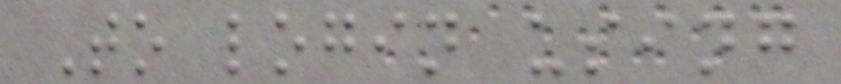To login using
